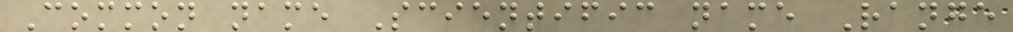Common name Scientific name Range
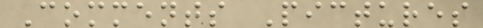Comments Pictures
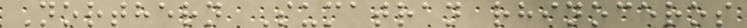Northern Sumatran rhinoceros
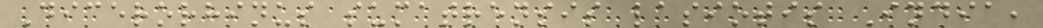Dicerorhinus sumatrensis lasiotis India,
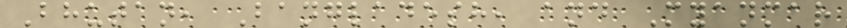Bhutan, Bangladesh, and Myanmar
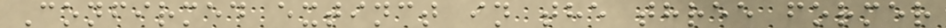Confirmed extinct in the three former
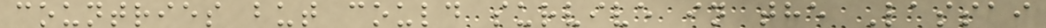countries but could survive in the Lassai
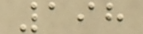198
